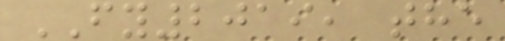FY2019, the
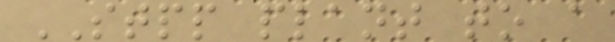STPP plant to a
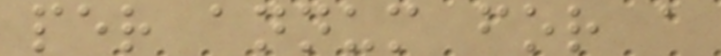per annum for a
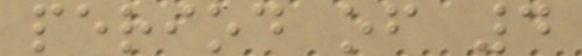period of 4
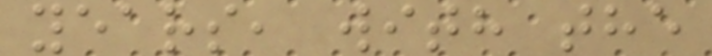years, with the
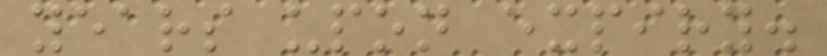years upon expiry.
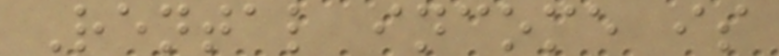Rental income is
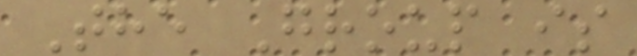The Group is
